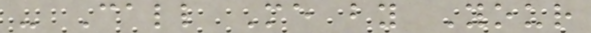- Call Me by Your
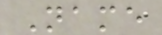Name
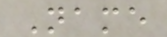Name
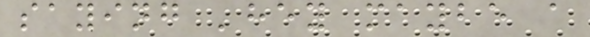saying 'hey maybe a
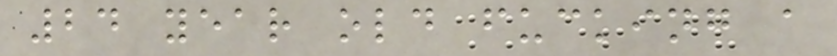24 year old fucking a
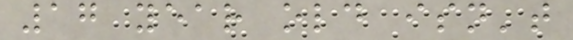17 year old isn't
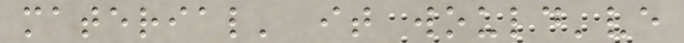material' it would've
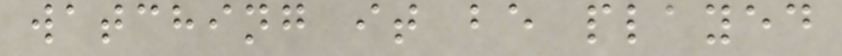watching it be played
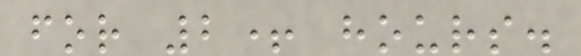for 2+ hours.
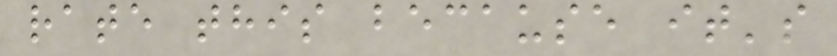rate this because it's
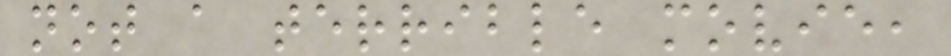not a terrible movie,
